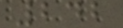242
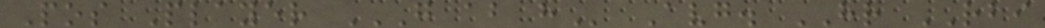Pos Player G AB H Avg. HR RBI
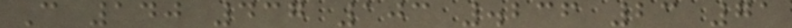C 140 437 103 .236 23 71
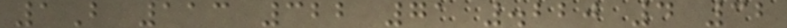1B 113 322 71 .220 4 32
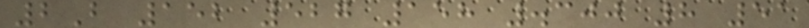2B 152 527 158 .300 8 51
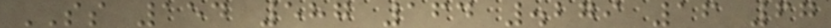SS 154 587 164 .279 16 67
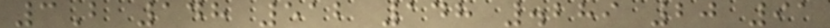3B 148 512 148 .289 20 91
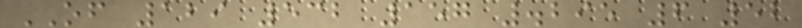OF 129 532 157 .295 6 52
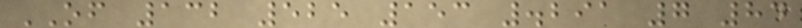OF 132 525 153 .291 7 84
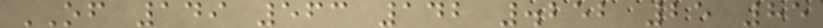OF 149 563 142 .252 25 85
